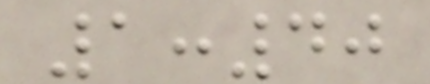1:40
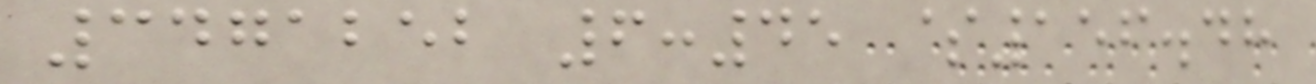3471252 6:45 $156.48
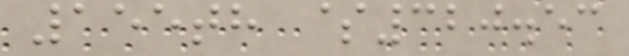155th $320.53
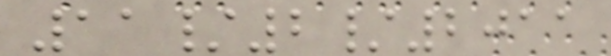11/2/2011
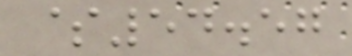$54.57
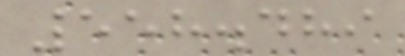558.489
